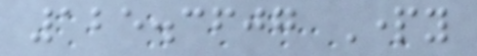125.3607 Party
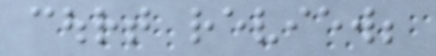court review;
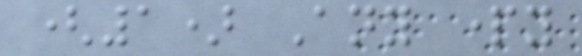(1) Any party
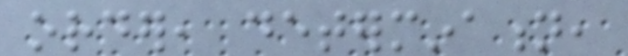order, determination,
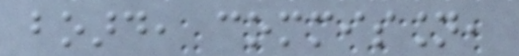board, commission,
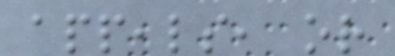appeals, or
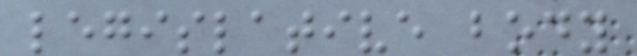legislative body
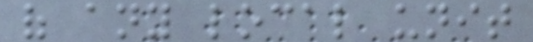of any local unit
